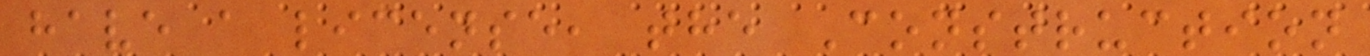have a license, the Construction
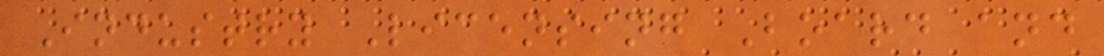Industry Licensing Board and
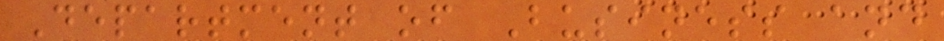Department of Business and
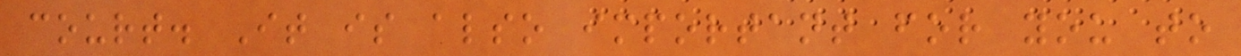court. It is also important for you to
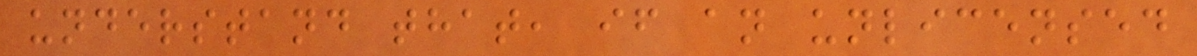understand that, if an unlicensed
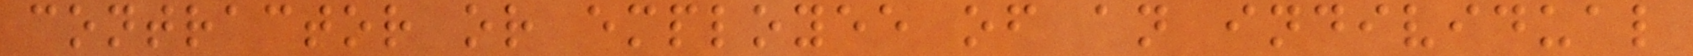contractor or employee of an individual
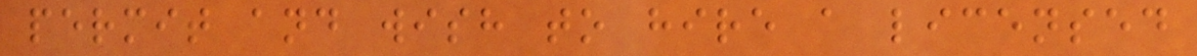permit and wish to hire a licensed
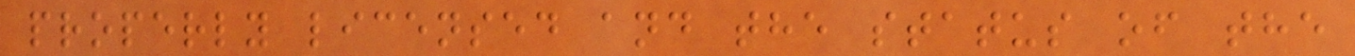properly licensed and the status of the
